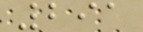291
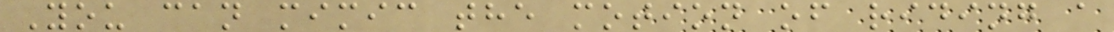You can mimic the motion of riding a
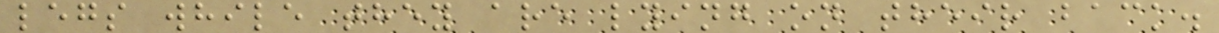legs while they are lying on their back.
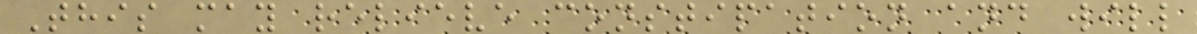This may relieve constipation and will
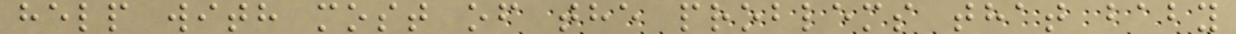help with most of the problems that baby
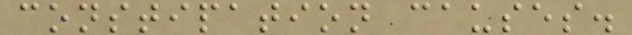constipation causes.
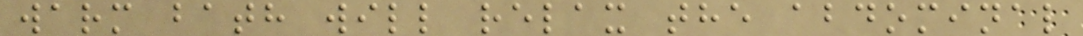warm bath will relax the abdominal
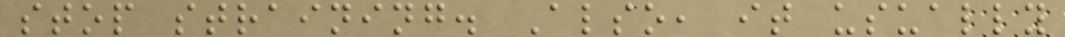stop straining. Also, it usually
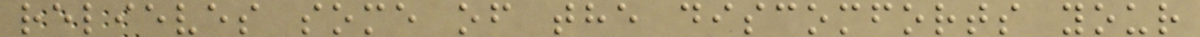relieves some of the discomforts your
